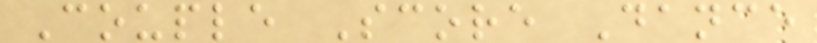Couple Score Dance
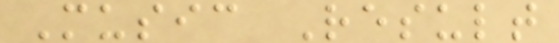Music Result
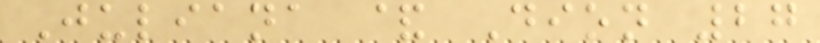Juliana & Dion 27
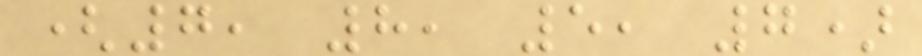(7, 8, 5, 7)
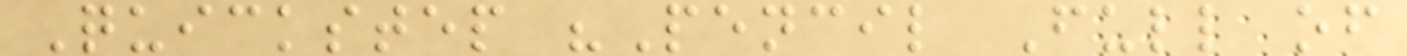Quickstep "Pencil Full of
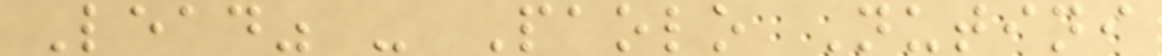Lead" - Paolo Nutini
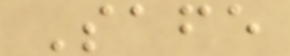Safe
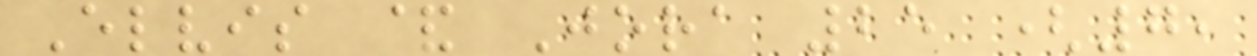Elvis & Jora 25 (7,
